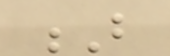B
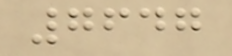7647
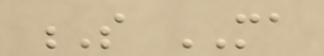S MA
